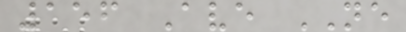156 Ave NE
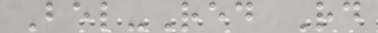Bel-Red Rd
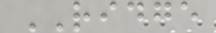RIDGE
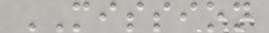MISSION
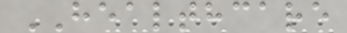HEALTHCARE
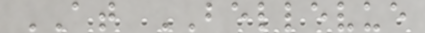AT BELLEVUE
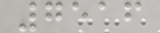7516
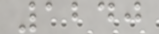1240
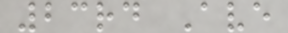23rd Ave
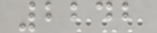2242
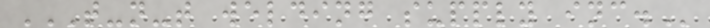T-N-T WELDING SUPPLY INC.
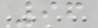96
